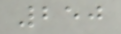250
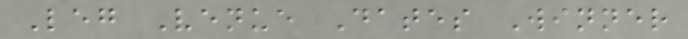Leg Venue Dates Winner
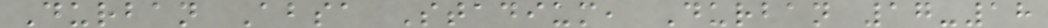Durban Absa Stadium, Durban 17-18
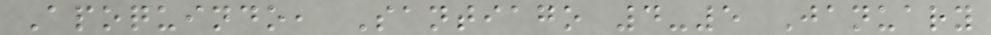Apoquindo, Santiago 4-5 January
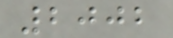2002
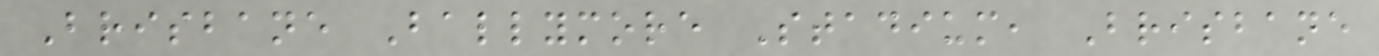Brisbane Ballymore Stadium, Brisbane
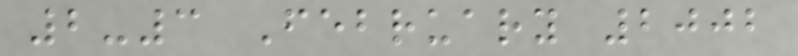2-3 February 2002
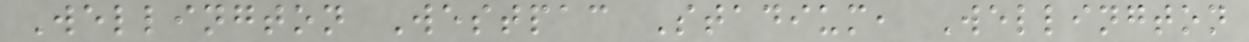Wellington Westpac Stadium, Wellington
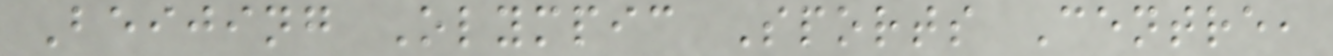Beijing Olympic Sports Centre,
